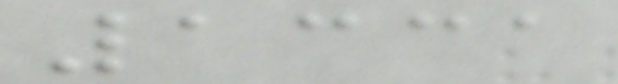1331
